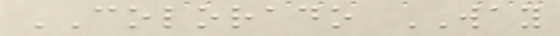COLORADO WAY
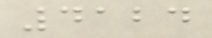4124
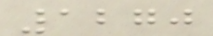1270
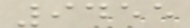9455
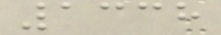1338
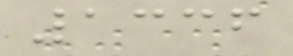1336
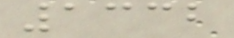1332
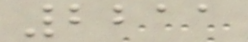2211
